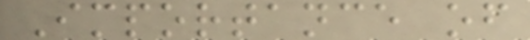Importance of
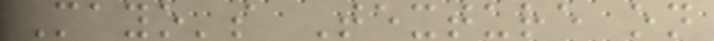Mayo's Texture on
